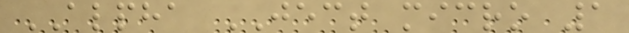ALPHA JECT micro 1
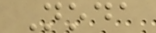Noda
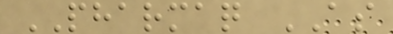PHARMAQ AS
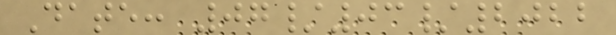Date: 07/03/2022
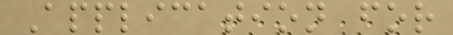Application for
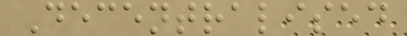Decentralised
